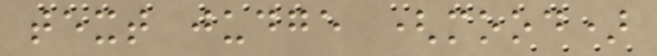text judge (mood)
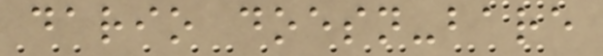dario doesn-bare
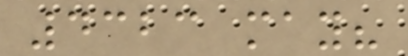4323 may?
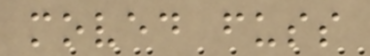moved fuss
